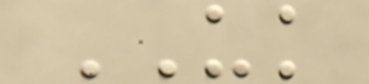UK
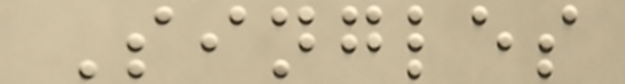Singles
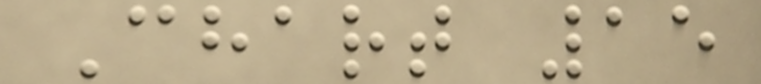Chart 15
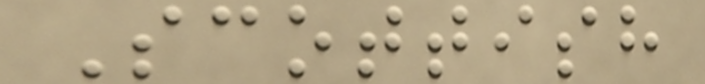Scottish
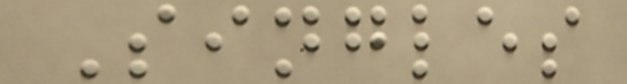Singles
